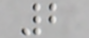2
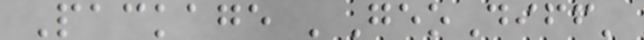Package 'GeoDiff'
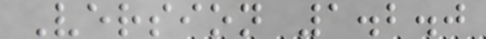Version 1.2.0
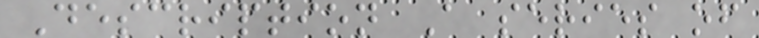Description A series of
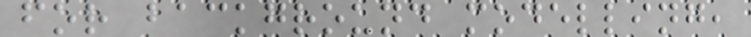for background modelling,
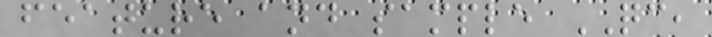feature and sample QC,
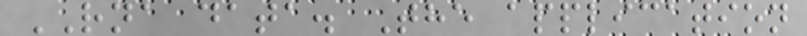RNA data. The application
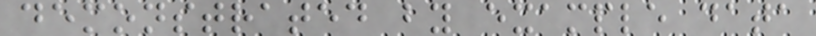demonstrated by example data
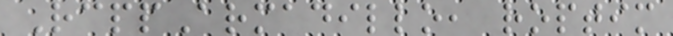RcppArmadillo, roptim
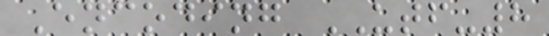Encoding UTF-8
